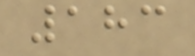183
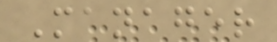Manager
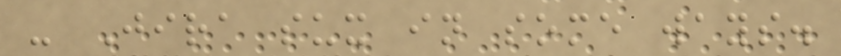- Jira sux in some ways.
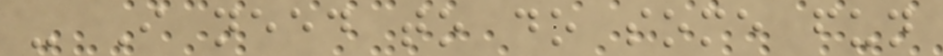- I need to do some fun
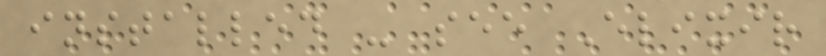installed - see Elixir
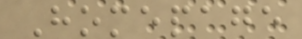Homepage
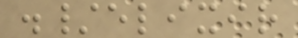./elixir
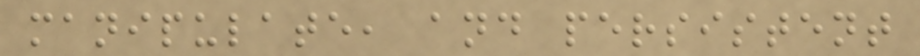manipulate, and persistent
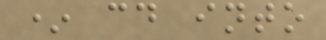* cd into
